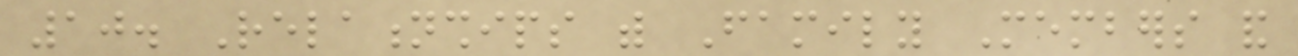10. Relationships with Family Members and
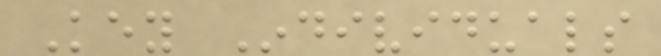Key Individuals
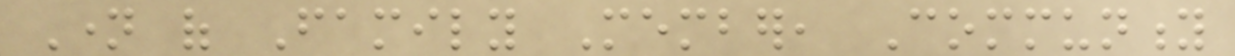Name of Family Member, Community
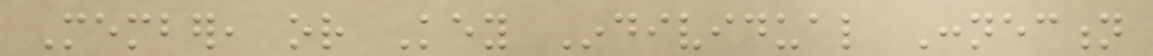Member, or Key Individual Connection
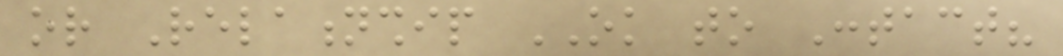or Relationship OK to Contact?
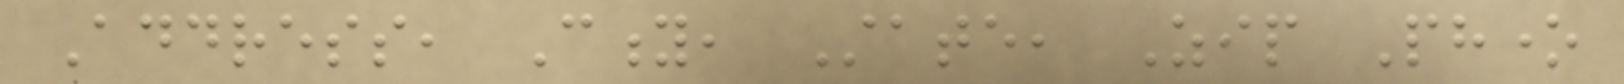Address, City, State, Zip Phone
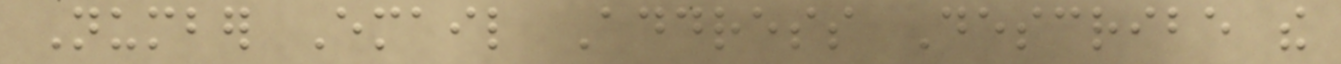Number Email Address Describe the
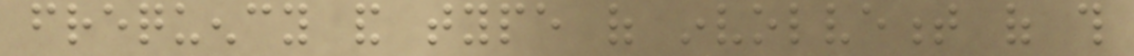frequency and type of involvement of this
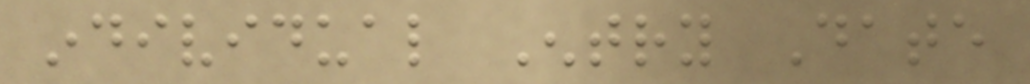individual Entry Date
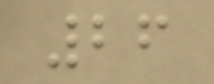26
